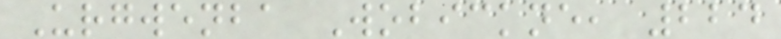Urgwenba Wobickne, 224
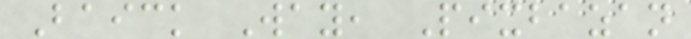Baick Way, Pixbazan
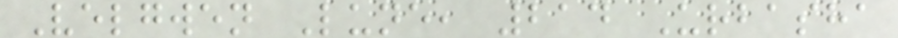Velgwen Lune, 214 Urbasha
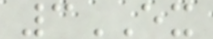3EX
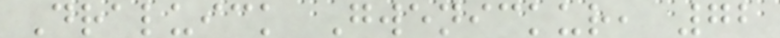Draluick Gwenickur, 72
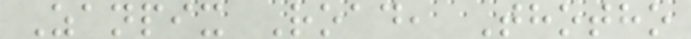Zanpix Road, Thotho
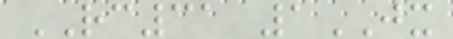RC31 1JX
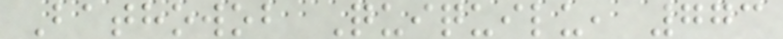Bathowob Quiquilu, 773
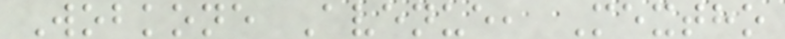Wobkone Avenue, Mextho
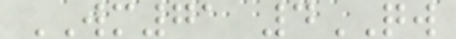WM71 4QW
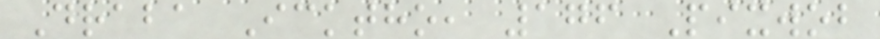Draba Icktho, 176 Pixwob
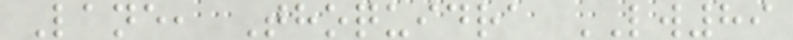Lane, Thoquidra LW89
